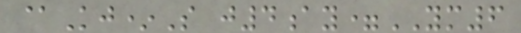@Kj*S j4ay=YM6
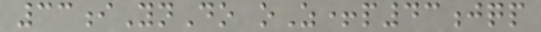33iYnDo oZ+p43jqp
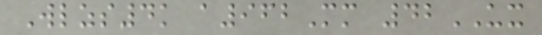Wlzs4k a962Mm 42UX
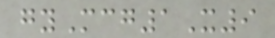gyMcg1X9
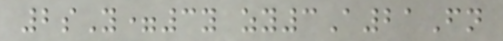2sY=3y zy3A21Fn
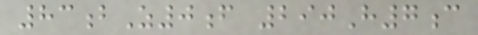83bZ0f 290H7c
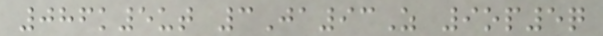086k5ut 3Ja93Z 9op5q
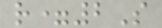r=2S
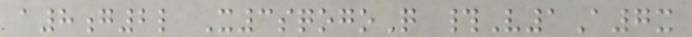a8g2l X3sqogoQ #V1A7x
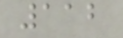112
